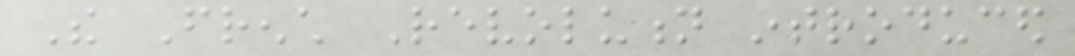The French Revolution introduced
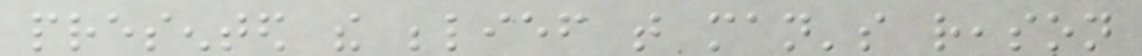presented the belief that man's reason
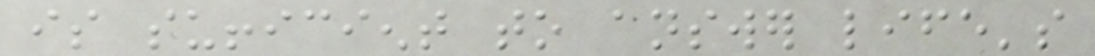is sufficient to answer life's
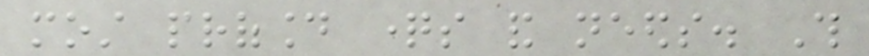most profound questions and needs. This
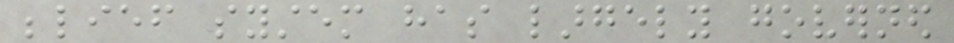belief system has largely governed
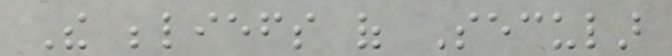The beliefs of Secular
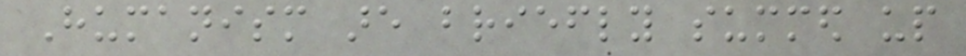Humanism are briefly summed up
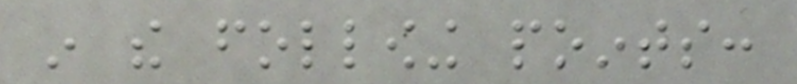in the following points:
